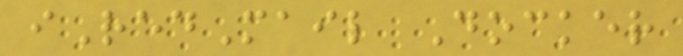iRedMail Docker
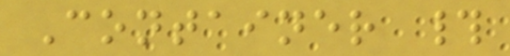Container #
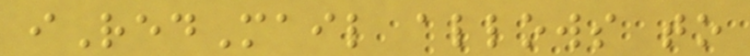iRedMail allows to
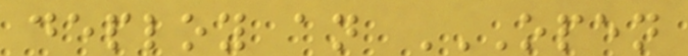deploy an OPEN
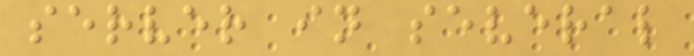server in several
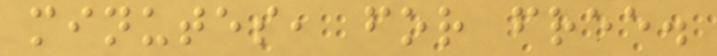minutes, for free.
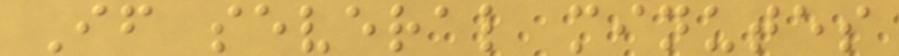If several minutes
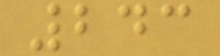243
